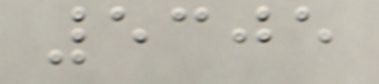5305
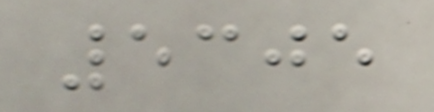5305
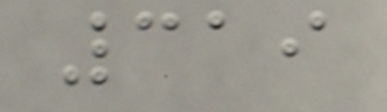319
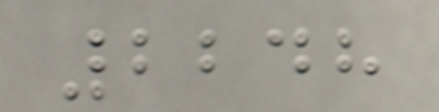2248
